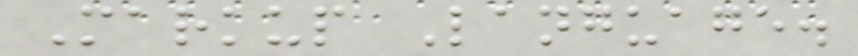Markup Language.
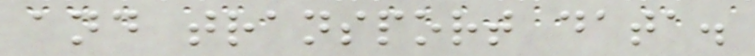and transport data.
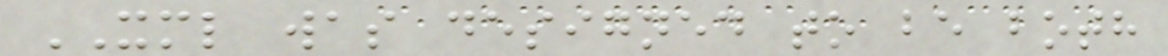XML was designed to be both
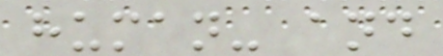human- and
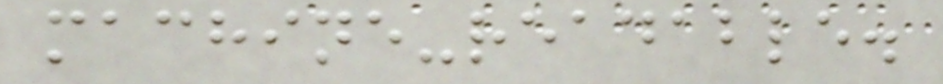machine-readable.
